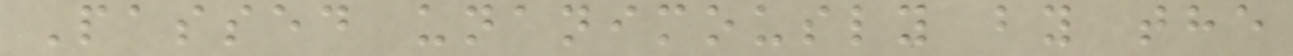Passed unanimously by the
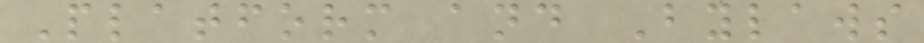Platform and Bylaws
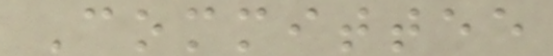Committee
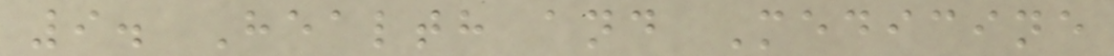9. Health and Medicine
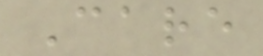Care
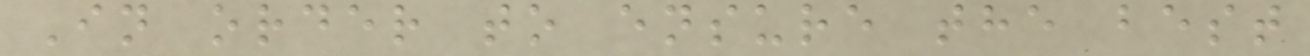In order to ensure the best
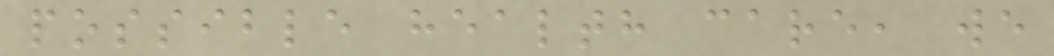possible health care, we
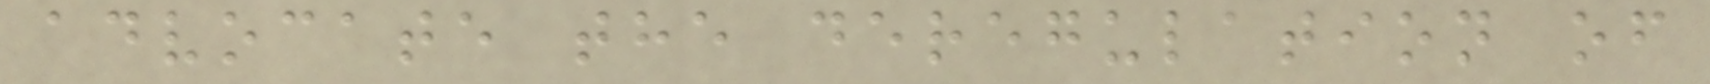advocate the deregulation of
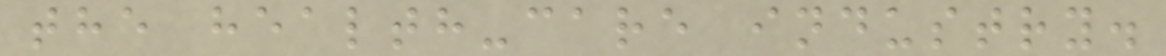the health-care industry.
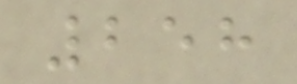258
